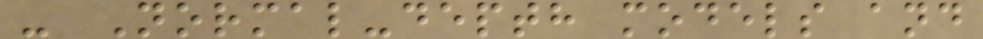- Normal-depth models and
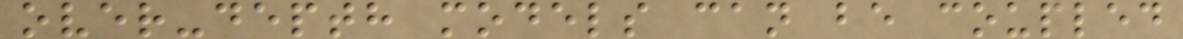over-depth models can be coupled
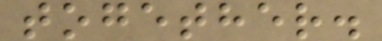together.
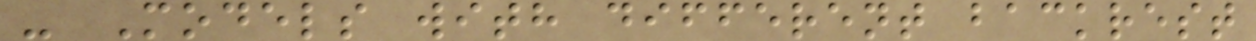- Models with different backrest
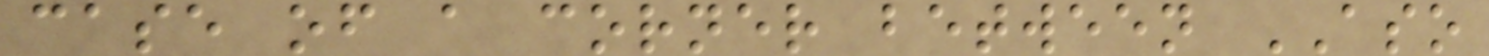case of a corner between ASO
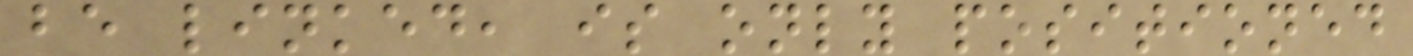be linked, is only positioned
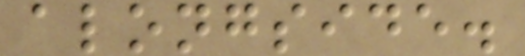alongside.
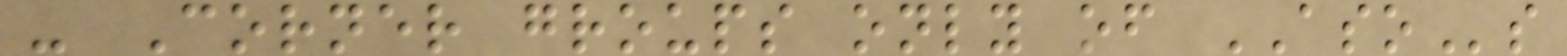- Corner groups only of ASOs
